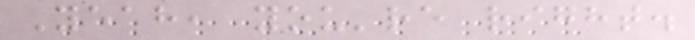Yeah, you're right.
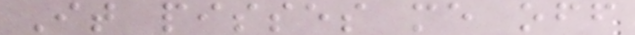It pisses me off
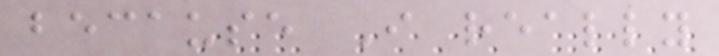because I really
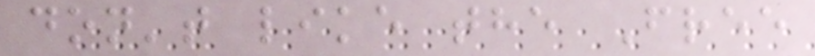don't like the Free
